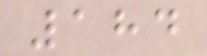184
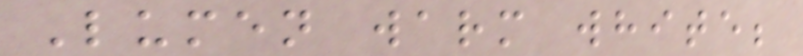Lumen warm white;
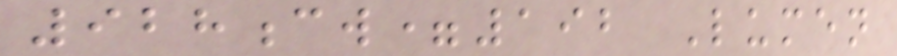928cw=192 Lumen
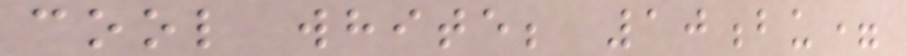cool white; 10bu=
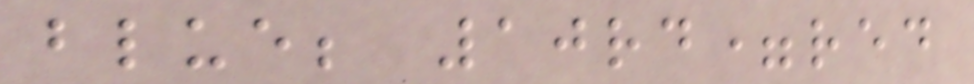blue; 10rd=red
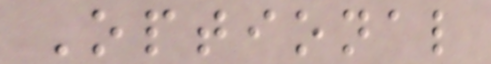Optional
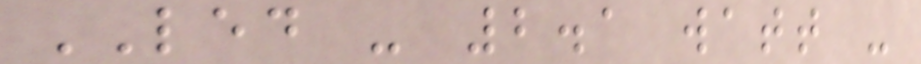LED - 2.1 watt -
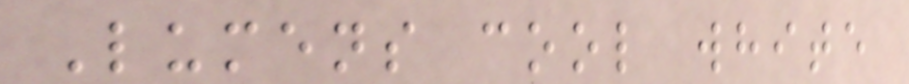Lumens cool white
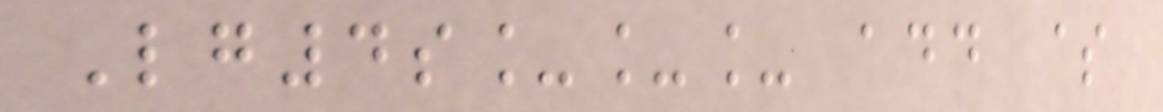Lg4s___ add $
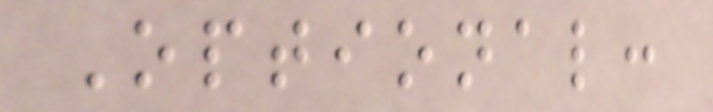Optional:
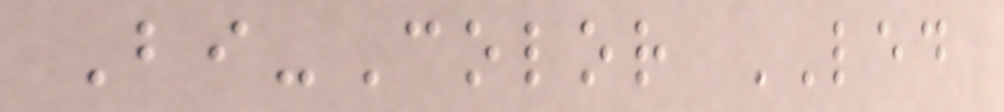Bi-Color LED
